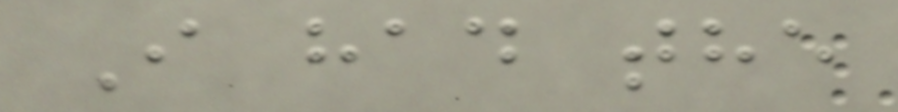I had the
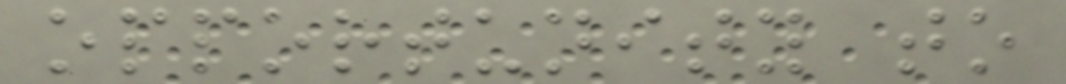opportunity to
